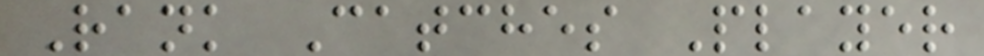Rank Catches Player
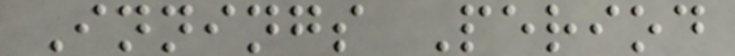Innings Period
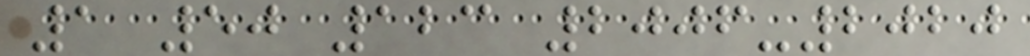1 50 123 2006-2020
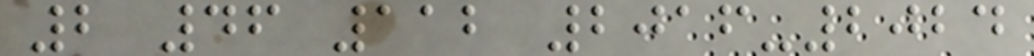2 46 112 2016-2024
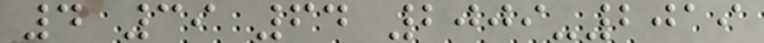4 39 64 2009-2019
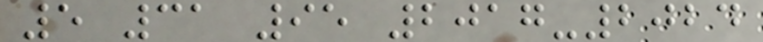5 31 95 2017-2024
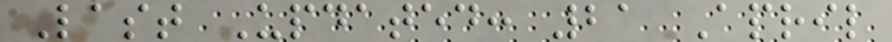Last Updated: 21 April
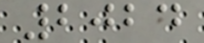2024
